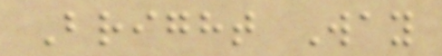Bright Way
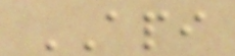API
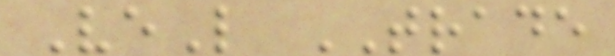VeL TRADE
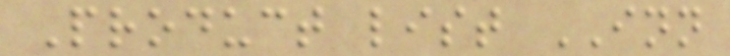Product list INN
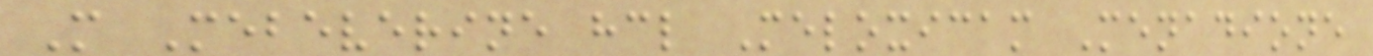M Mebeverine hcl Meloxicam Menadione
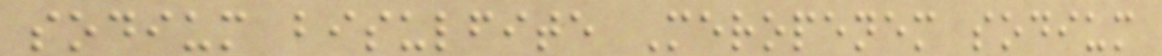sodium bisulfite Meropenem sodium
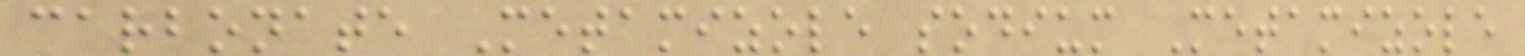carbonate Metamizole sodium Metamizole
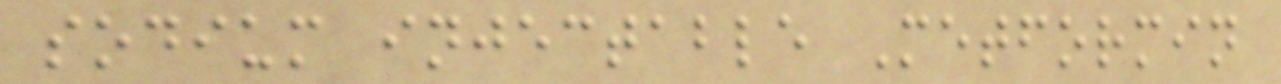sodium injectable Metformin
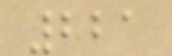221
